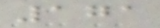171
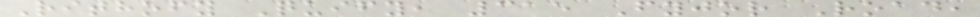Rithofy Quify, 315 Fyjor Road,
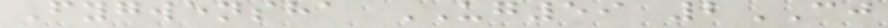Fygwensha UG59 2CJ
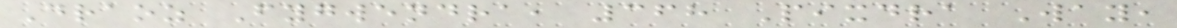Draoz Fygwendra, 368 Pixdra Way,
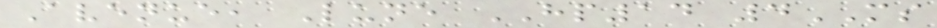Avenue, Lune HP14 4MS
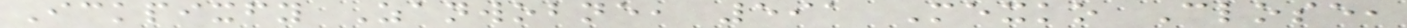Ickpixfy Zanwobne, 591 Mexko Close,
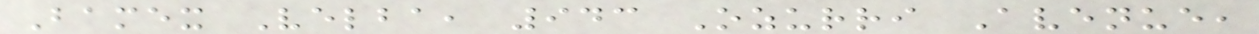Bamex Velba, 943 Ozurri Avenue,
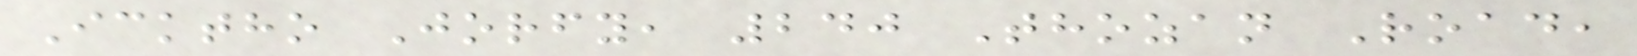Icktho Jorfy, 240 Thozan Road,
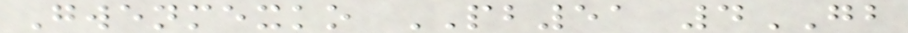Gwenmexko PB51 4GB
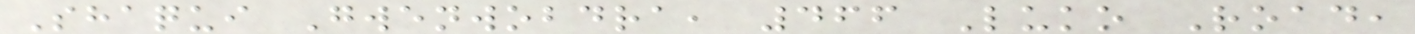Shaqui Gwenwobdra, 466 Luko Road,
